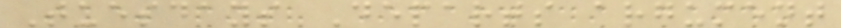Tuesdays Departs argument
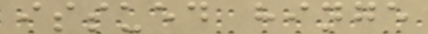issued hinge
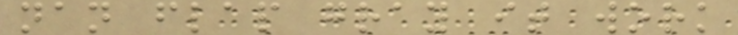nan flap gray it work
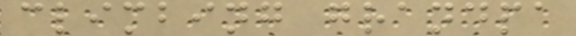climbing grandpa
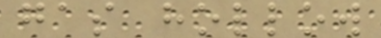gas hollow
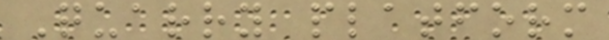Quarry platform
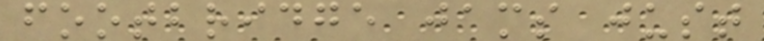footbridge jams just
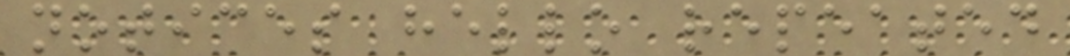notices hello repeated
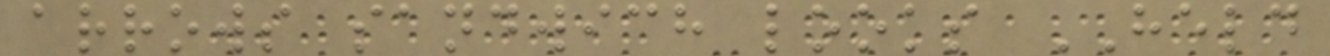arrows sandwich looks HELD
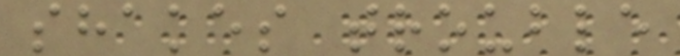shakes trouble
